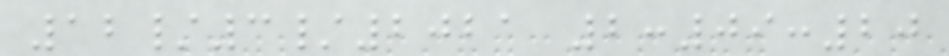12/3/2021 2:09:20
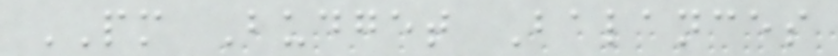PM Budget Balances
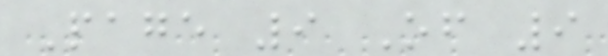Page 9 Of 9
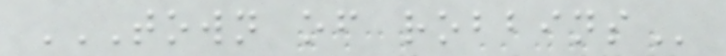TOWN OF ROBBINS
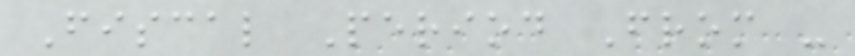Fiscal Period From -
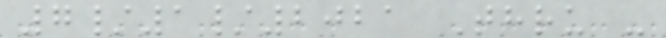7/1/2021 Thru -
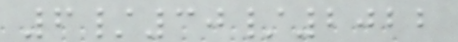6/30/2022
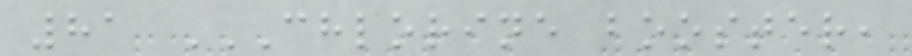81 CHLORINE BOOSTER,
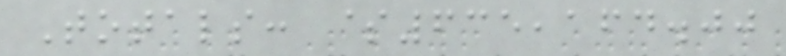Totals: $635,164.00
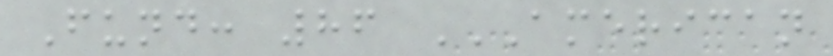Fund: 86 AMERICAN
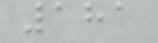181
